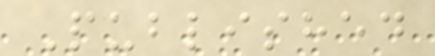Published
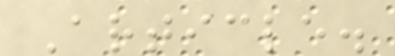Article.
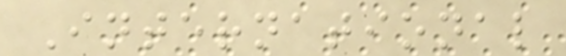International
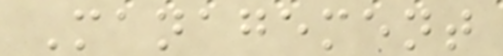Management
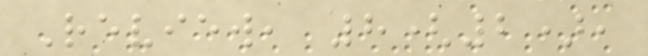Review, 8(2),
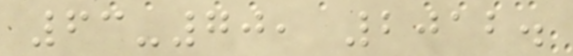63-70, 2012.
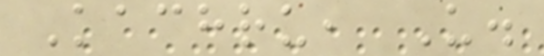Kachru, U.
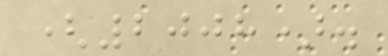(2008).
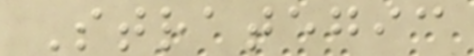Strategic
